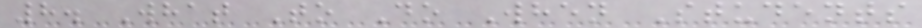8. What To Do When Students
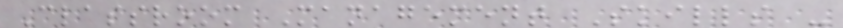Classroom Management Skills -
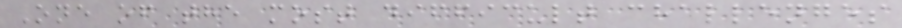One of the most difficult challenges
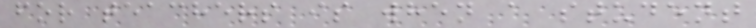for teachers is when a student
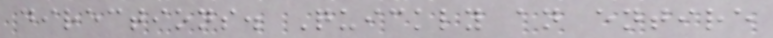directions. Quickly an entire
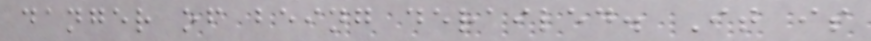danger of being derailed. It is
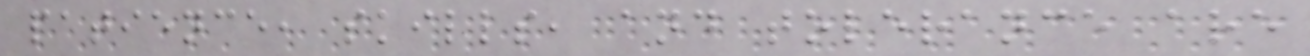patience, skills, and tolerance are
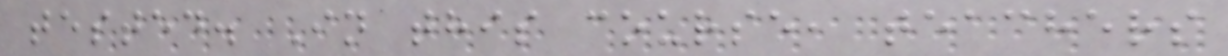tested. In this course, teachers
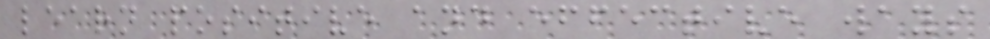learn positive and effective ways
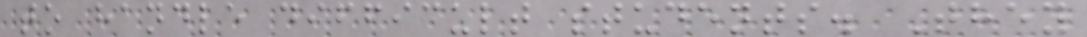to handle difficult students. They
